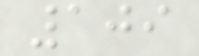109
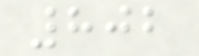802
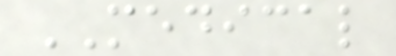MEDICAL
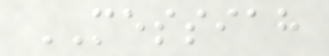MESSIAH
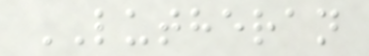LUTHERAN
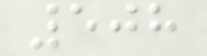508
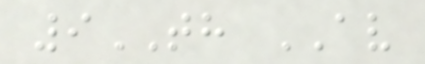9TH AV
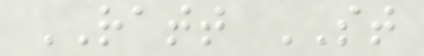RATT ST
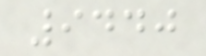9440
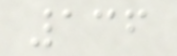136
